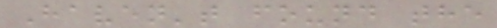Haven't found the
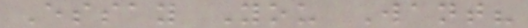Essay You Want?
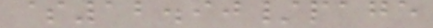$12.90/page
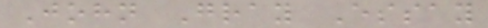John Gray Essay
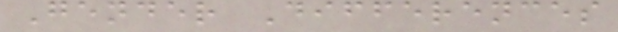Gender Differences
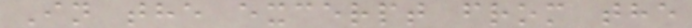In the excerpt from the
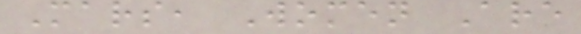Mars, Women Are
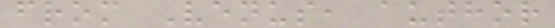from Venus, author
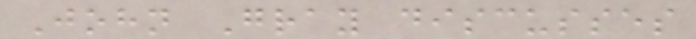John Gray discusses
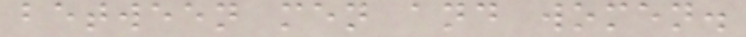between men and women.
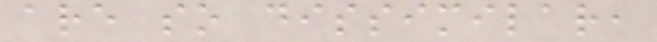are so dissimilar,
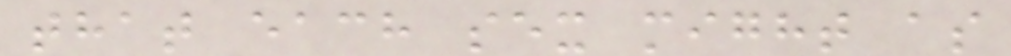that each sex might as
